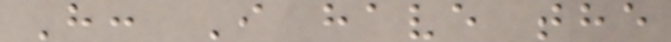H: I have the
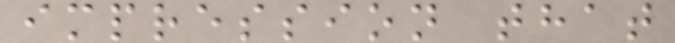impression that
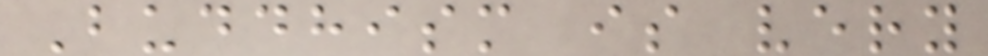Buddhism is very
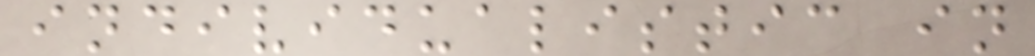individualistic in
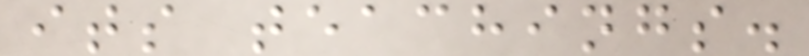its teachings.
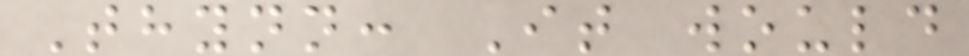Thynn: It would
